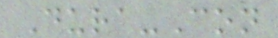Dura-Con
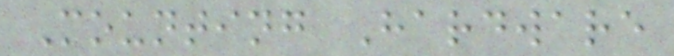Mounting Hardware
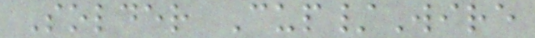Solder Cup/Wire
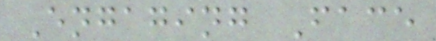Engaging Face
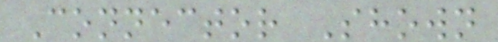Connector Shown
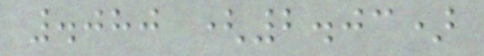.080 (2.03)
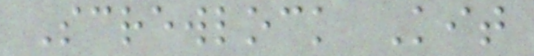Screwlock Kit
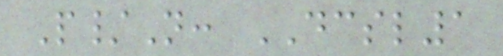P/N: DCSL1
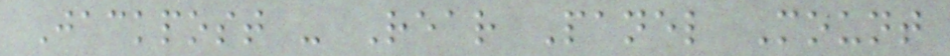Jackpost - Rear Panel Mount
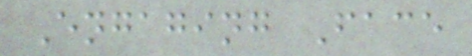Engaging Face
